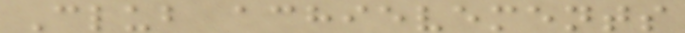Club achievements
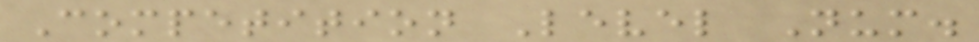Competition Level Num.
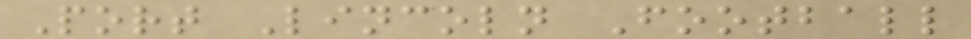Port Lincoln Football
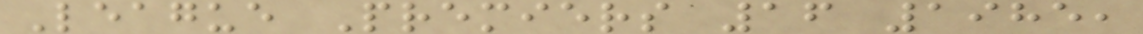League Premiers 16 1985,
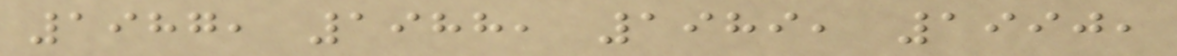1987, 1988, 1989, 1990,
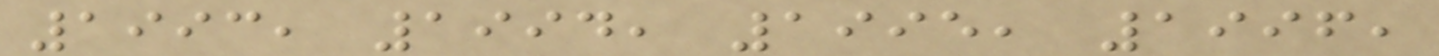1993, 1994, 1995, 1996,
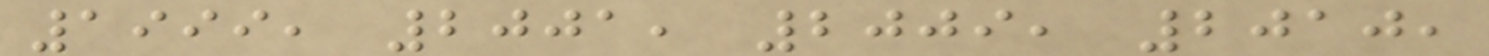1999, 2001, 2009, 2010,
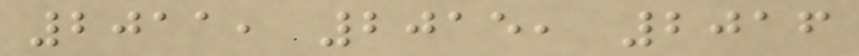2011, 2015, 2016
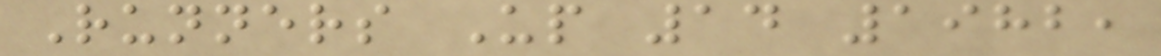Runners Up 14 1982,
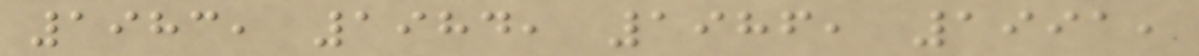1983, 1984, 1986, 1991,
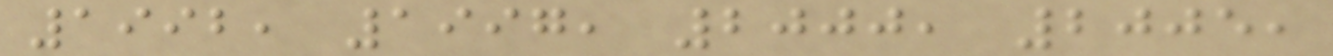1992, 1997, 2000, 2005,
